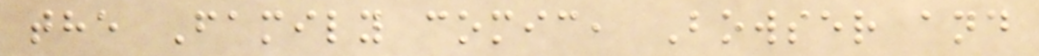the Family comic, Bowser and
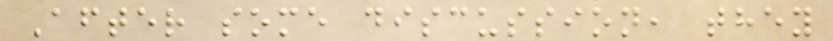After some discussion, they
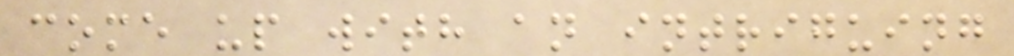come up with an intriguing
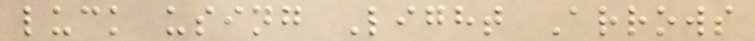luck using Light Arrows
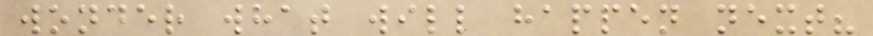wonder what will happen next?
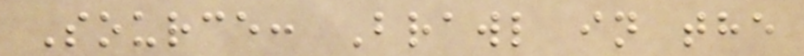Source: Brawl in the
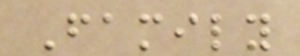Family
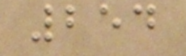254
